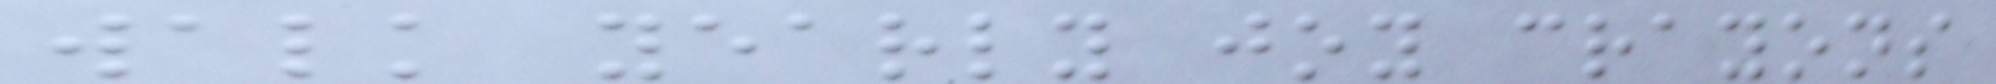walk yearly joy crayons
